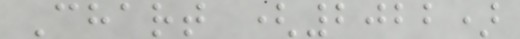Chart (2022)
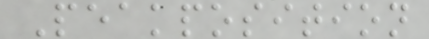Peakposition
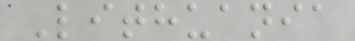Lithuania
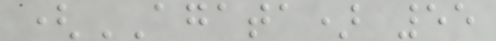(AGATA) 55
